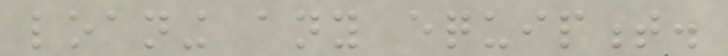loaning any equipment.
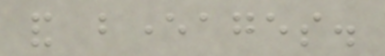and beverages.
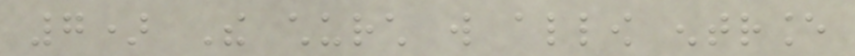7) The church will allow entrance
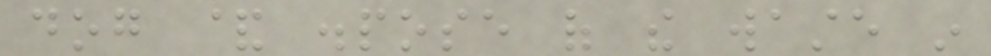dog & dispose of the waste in
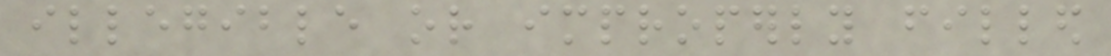illegible or improperly filled
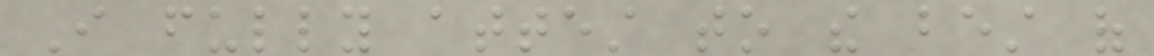I fully attest to the best of
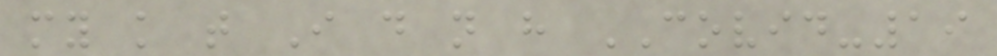my knowledge that I do not have COVID-19
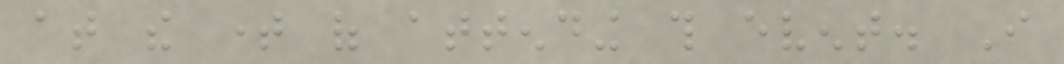at the time of attending this event. I
